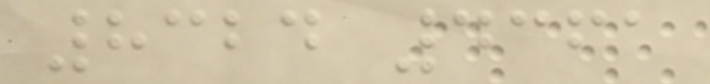8324 4361
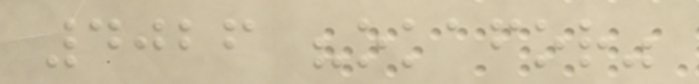4026 "okafor"
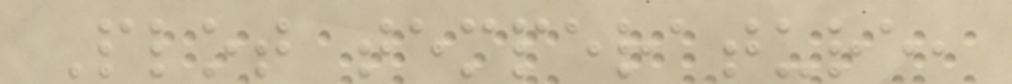Plot temperature,
